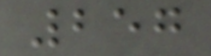257
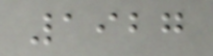1927
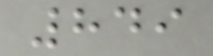849
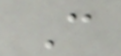C
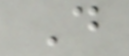D
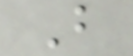B
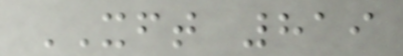XFT 819
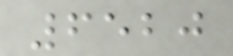6520
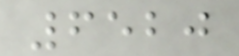6520
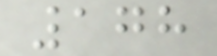178
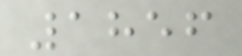1856
